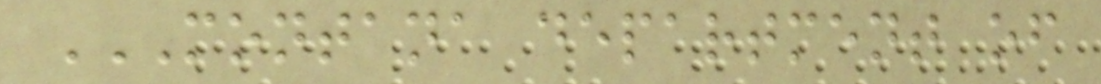MONTANA DEPARTMENT OF
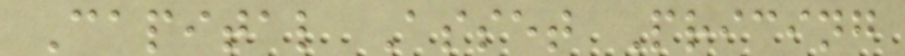Capital Asset Pricing
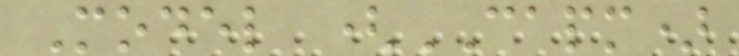Model (CAPM)
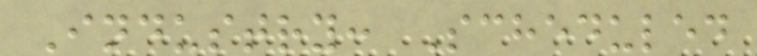Industry: Scheduled
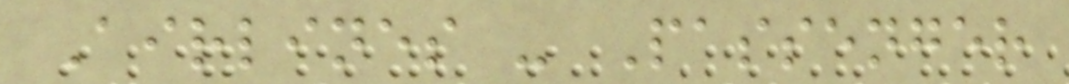Airlines - Passenger
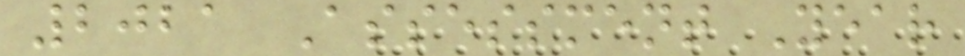2021 Assessment Year
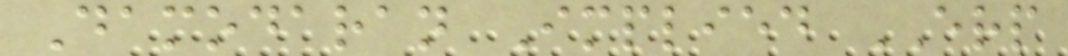Damodaran Implied ERP
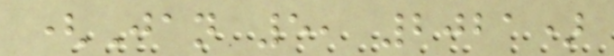(Jan 5, 2021)
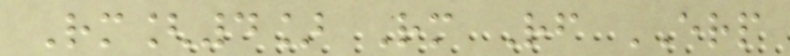Rm[4] Rm Rf ERP
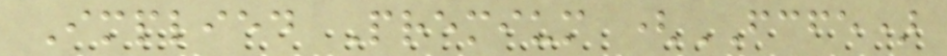Implied Premium (FCFE)
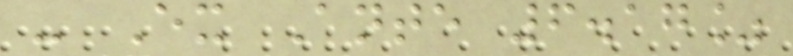- Ex Ante 6.17%
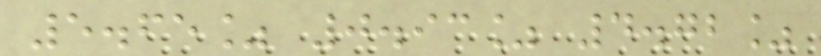5.65% 0.93% 4.72%
